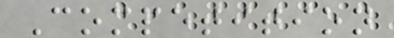Competition
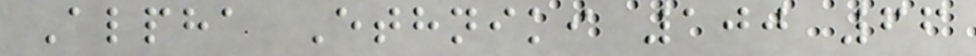Alpha Ethniki 100 66
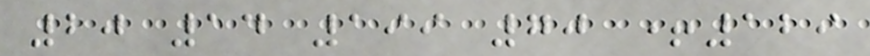20 14 199 70 +129
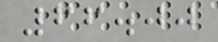66.00
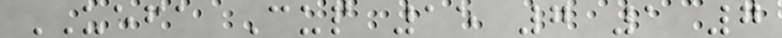UEFA Cup 15 7 1 7
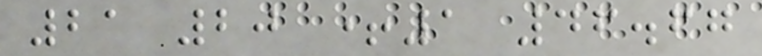21 20 +1 46.67
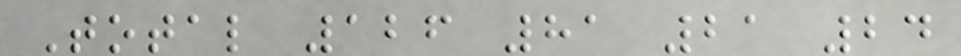Total 126 81 21 24
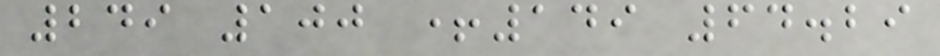249 100 +149 64.29
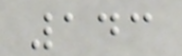143
